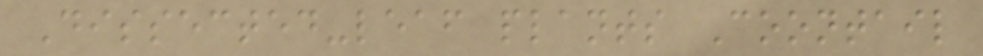Dissected-leaf plants Coontail
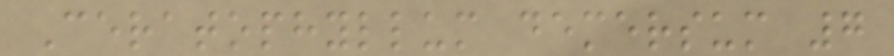Ceratophyllum demersum 7
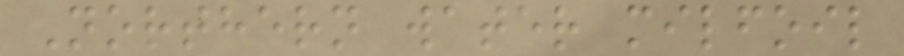Northern water milfoil
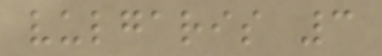vulgaris 3
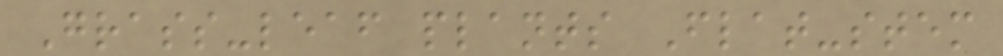Grass-leaf plants Flat-stem
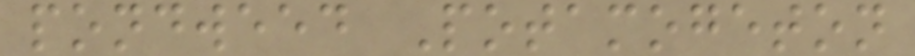pondweed Potamogeton
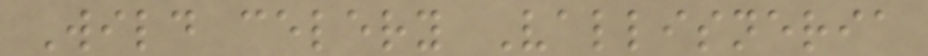Wild celery Vallisneria
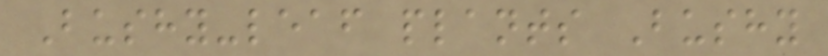Bushy-leaf plants Bushy
